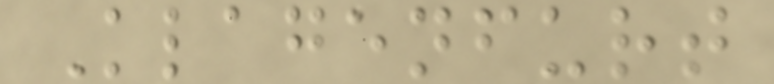Klagenfurt
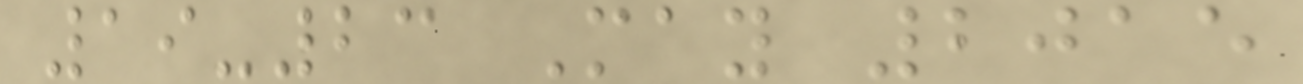19-23 May 2015
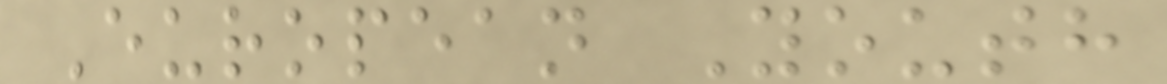European Youth
